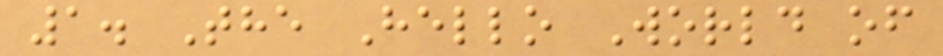1. The Hello World of
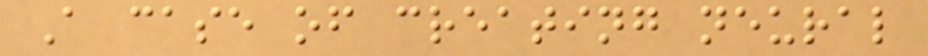A case of creating neural
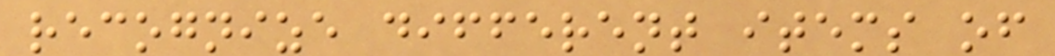recognize different items of
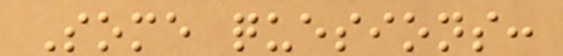Some quesions:
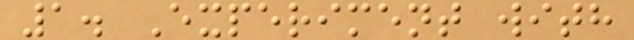1. Experiment with
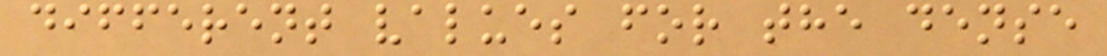different values for the dense
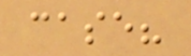case?
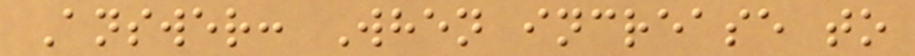Answer: When increase to
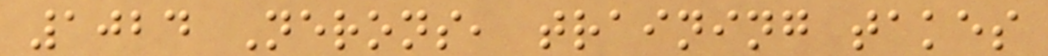1024 Nerons, training takes
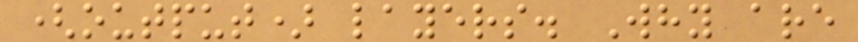(output) layers. Why are
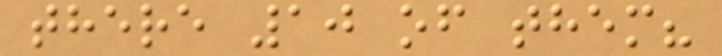there 10 of them?
